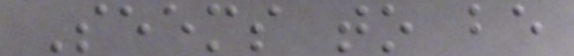Seems to be
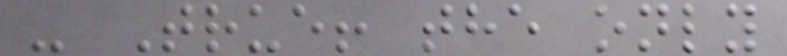- True! the only
